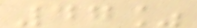47%
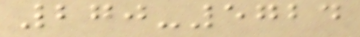270-5724
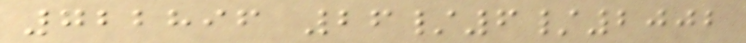722896 26/6/2002
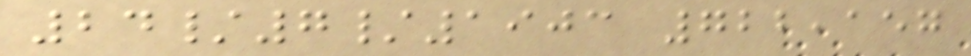24/7/1903 722,157
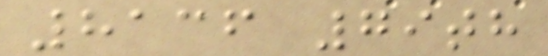8136 79th
